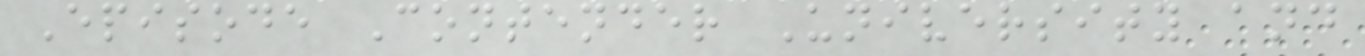Episode Contender University and
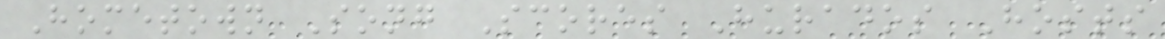Hometown Song Scores Hurados Hosts
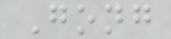Gong
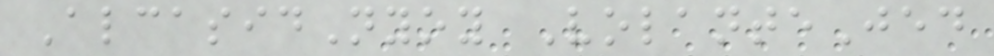AlcasidNyoy VolanteJed
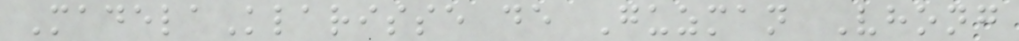MadelaKlarisse de Guzman Vhong
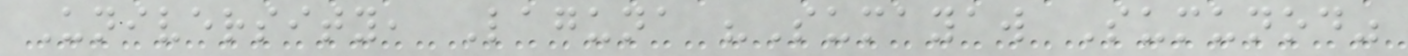University, Laguna "Sumayaw Sumunod"
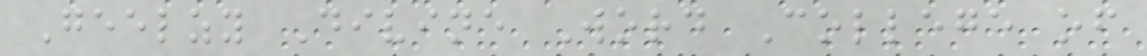Geelzy Divine Word College of
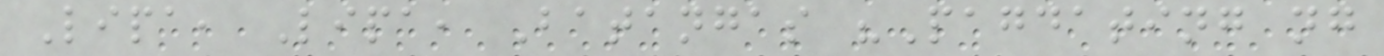Lipa, Lipa, Batangas "Pagdating ng
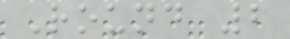Round 2
